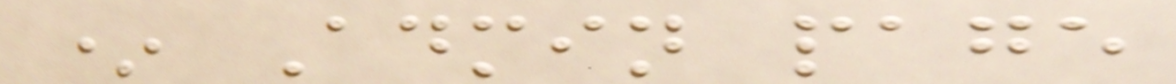* Admin page
